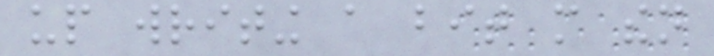up writing a bit more then
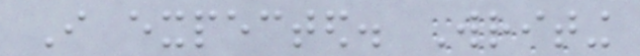I expected. Writing
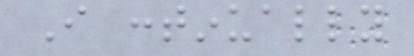I continually
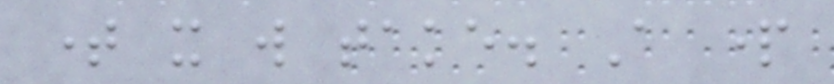time it will take. A part
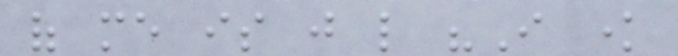of me is just like "I know
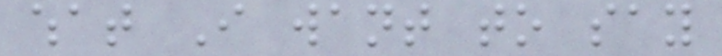what I want to say
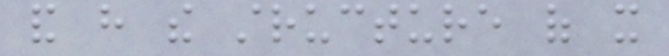and have the structure of it
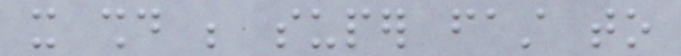it should be super fast to
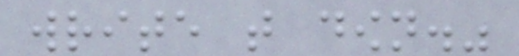write that down."
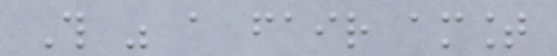This was a fair amount
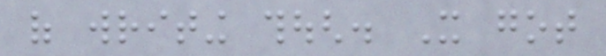of writing though. It got
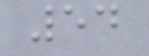54
